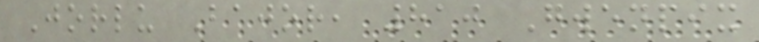Jorlu Bajor, 810 Gwenpix
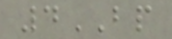4BP
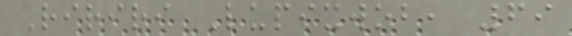Ririri Lupixwob, 69
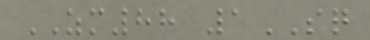ZM88 1SQ
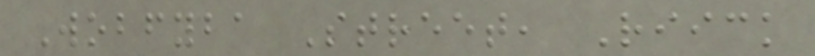Wobfyba Street, Riick
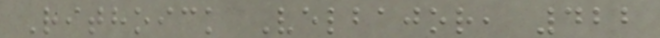Rithoick Velbajor, 422
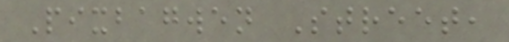Pixbagwen Street,
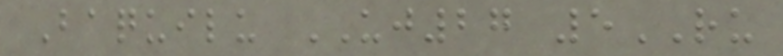Baquilu UJ27 5RU
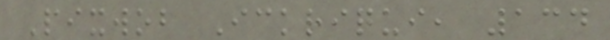Pixwob Ickriqui, 134
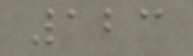123
